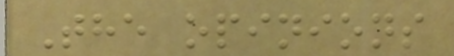The opinions
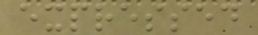expressed
